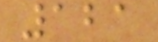121
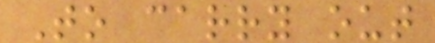To carry out
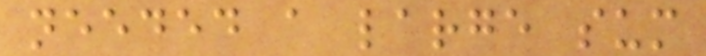needed a large sum
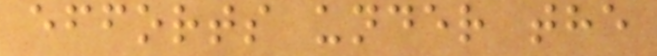efforts under the
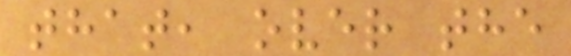that, over the
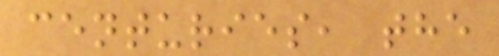centuries, the
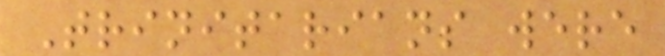Trinitarians were
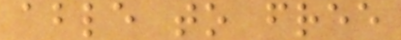able to free
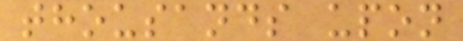thousands upon
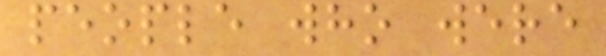people who were
